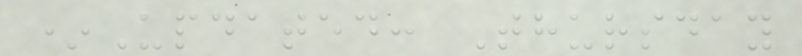*Updated: Thursday
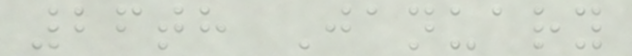26th January
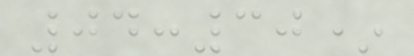04:30*
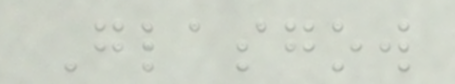Glasgow
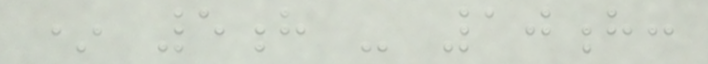* 5h - 10h:
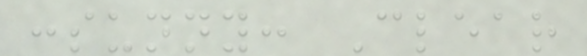:sunny: Clear
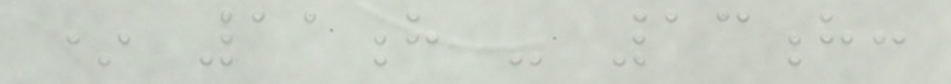* 11h - 13h:
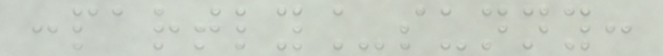:partly_sunny:
